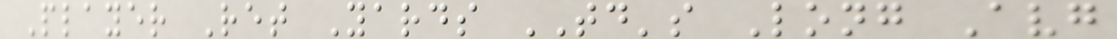Player Ret Yards TD's Long Avg
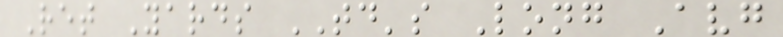Ret Yards TD's Long Avg
